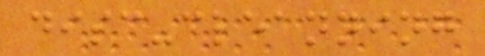disc-cleanning
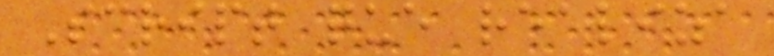Script que realiza
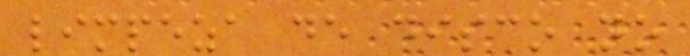limpeza de disco no
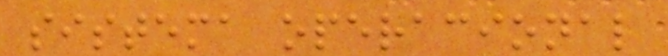sistema operacional
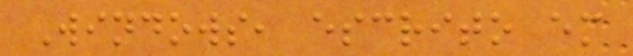Windows, escrito em
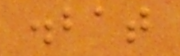.bat
